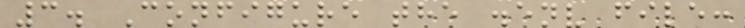3. Configure the .env file:
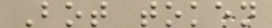Bot token
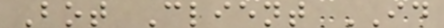Bot Client ID
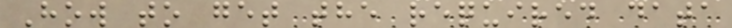How to get the required data
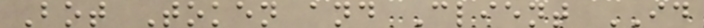Bot Token and Client ID
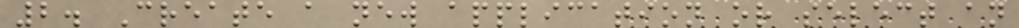2. Create a new application or select an
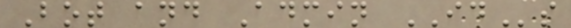Bot and Admin IDs
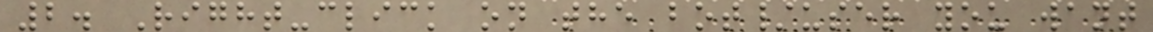2. Right-click on the bot/user you want
